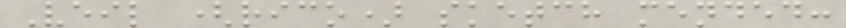Veil (rico) sketch mended:
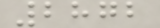2872
